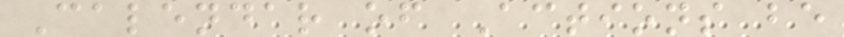Calendar of Actions be
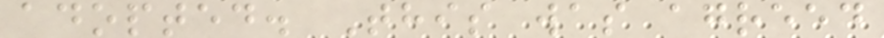adopted. This was agreed
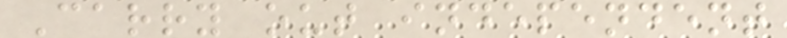Carry out independent
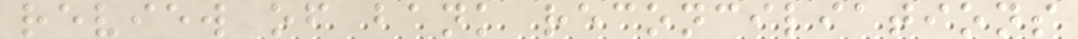review of bank reconciliations
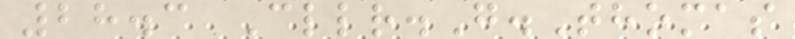28.3 Cllr.G.Thomas
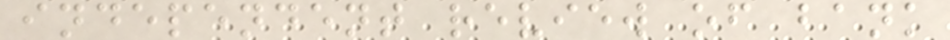independent review of bank
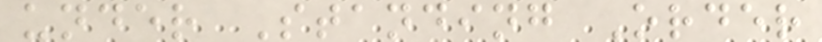under Standing Order
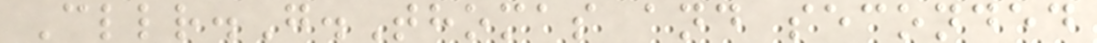Cllr.G.Thomas and seconded
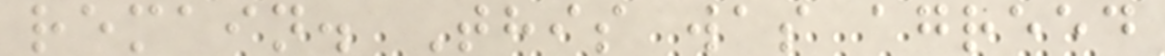remain. This was agreed
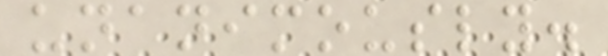unanimously.
